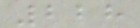228
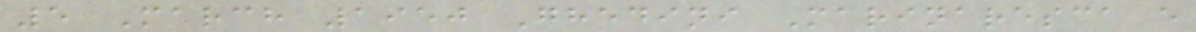5 March 1950 Ghedini Marinaresca e
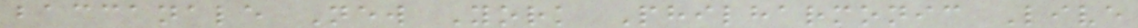baccanale New York Philharmonic Live
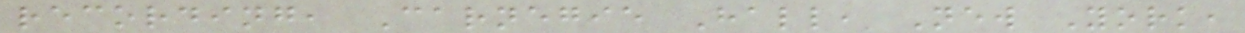recording, Carnegie Hall, New York,
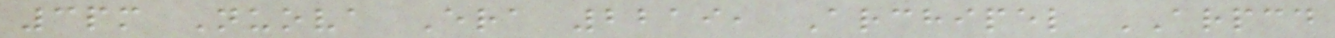3pm Nuova Era 2219, Archipel ARPCD
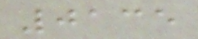0135
